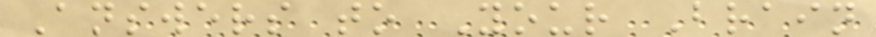Answers to Your Brain
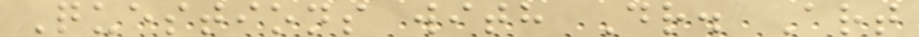Questions with Dr. Art
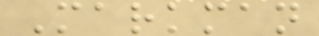Markman
